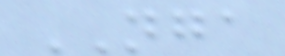NGA
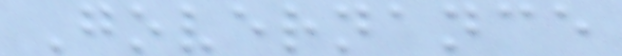Governance
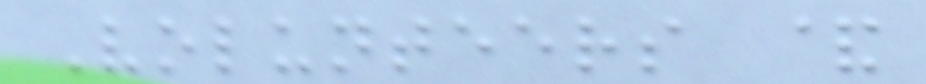Volunteers &
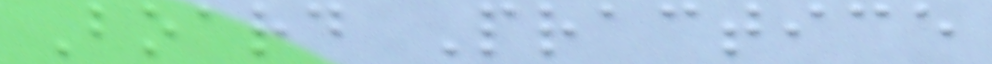Board Practice
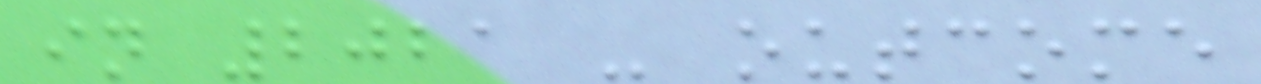in 2021 - outcome
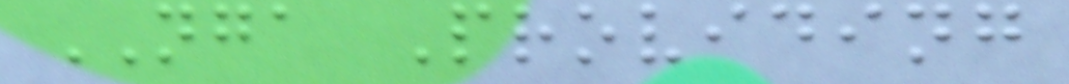NGA Providing
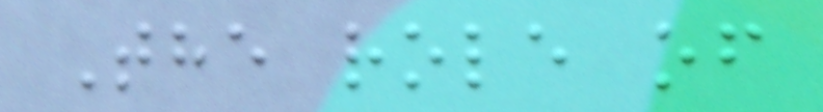The role of
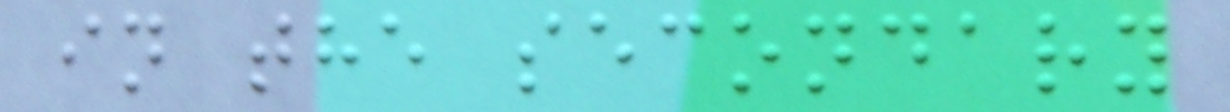in the secondary
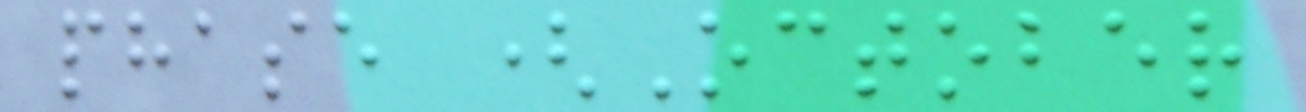phase (October
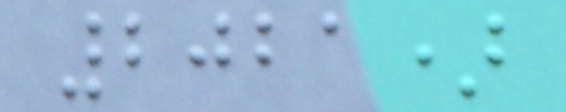2021)
